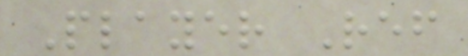Player Ref
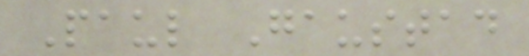Paul Gaustad
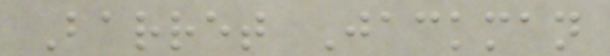Barret Jackman
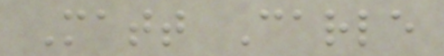Matt Carle
